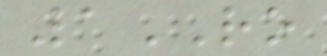1RO
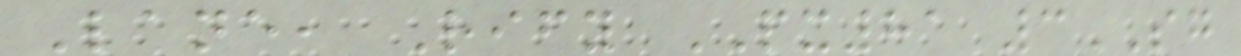Lane, Rify PX81 3SG
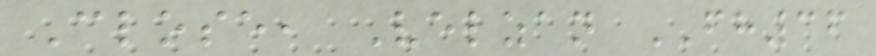Close, Velzan FH36
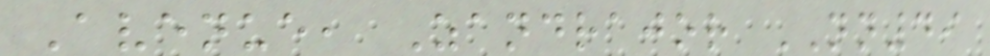Avenue, Zandrajor NN49
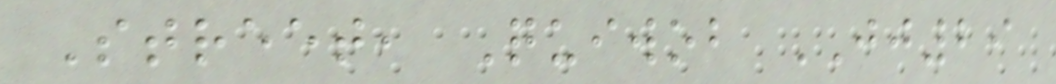Street, Quiwob JJ29
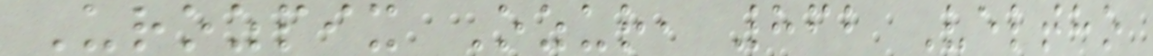Urozpix Ozur, 862 Veltho
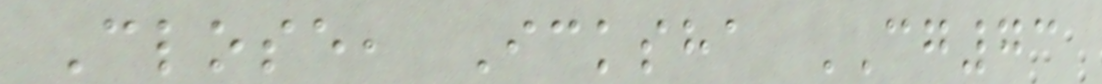Close, Icksha CG73
